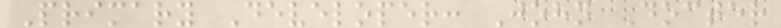Primary Developer: John Docter
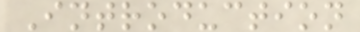Introduction
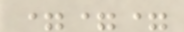===
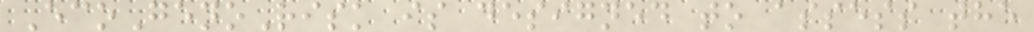EcoGenoRisk is designed to assess the
